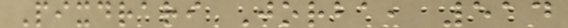Pixdrari Jorba, 514
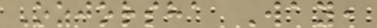Ozjorsha Way,
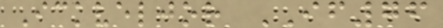Ickveljor IF76
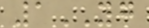1YG
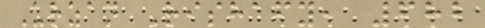Urzan Rishafy, 682
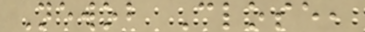Newob Close,
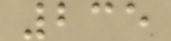235
